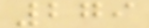279
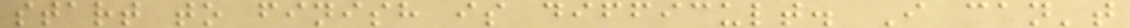start to finish is difficult. I can't
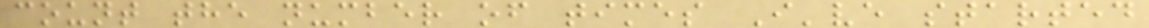count the number of times I've started
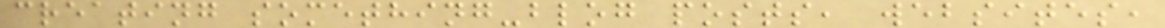creating something-blog posts, websites,
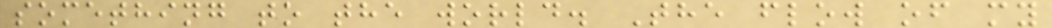something to the world. The flow of my
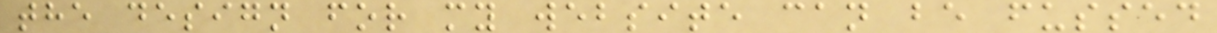the design for my website can be fussed
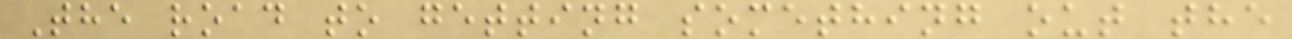The road to getting something out the
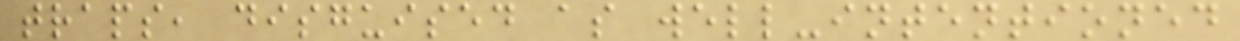traps, disguised as well-intentioned
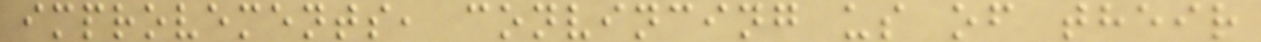improvements, convincing us of their
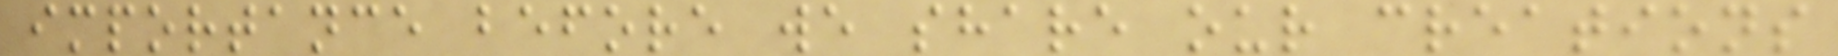importance before we share our creations
